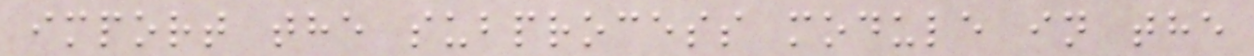import the subprocess module in the
